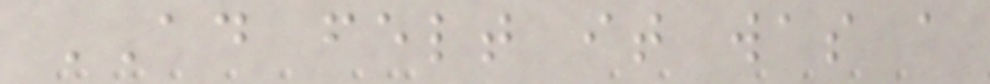AD felt it was a
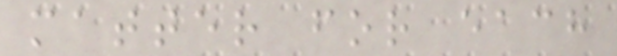matter for each
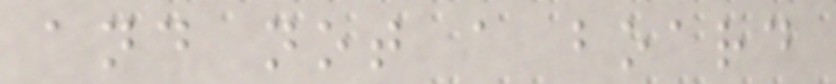and not a board
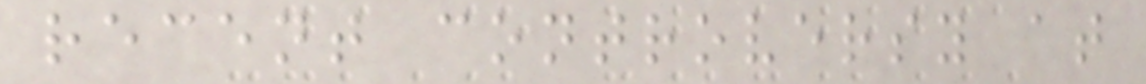recent controversy at
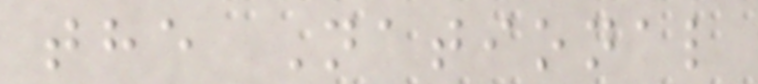the National
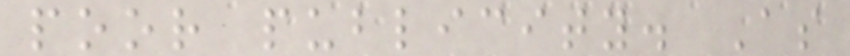poor publicity. As
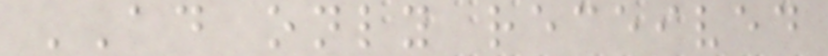AD only received
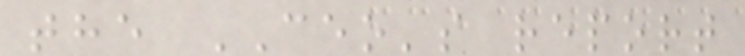the CEO's report
